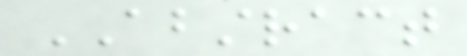ABSTRACT
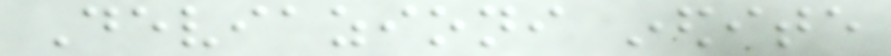Deviazioni inedite
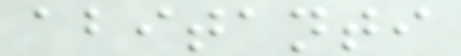abitanti
